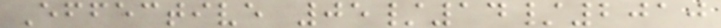Effective 05/14/2010
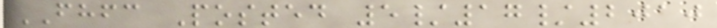FHFC Posted 5/17/2010
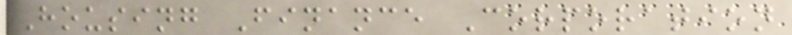Housing Finance Corporation
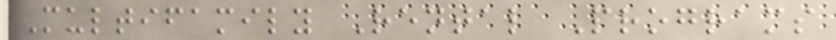Multifamily Rental Programs
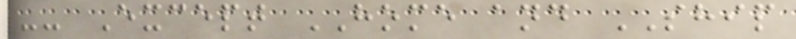-- Except HOME and SHIP
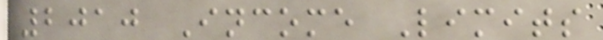2010 Income Limits
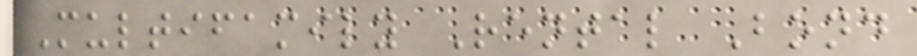Multifamily Rental Bond
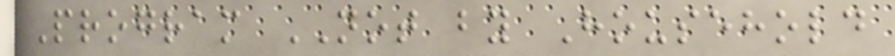Program NOT by Household
